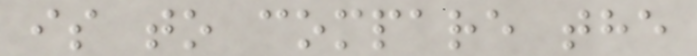is to compare the
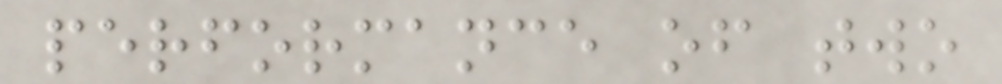performance of two
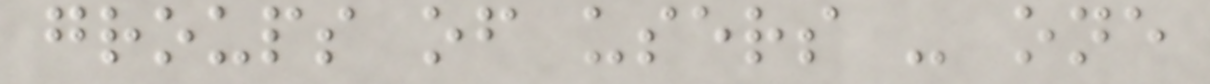groups of users - one
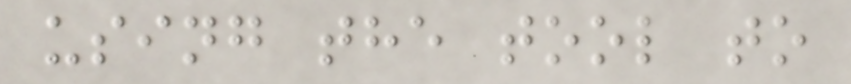using the tool to
